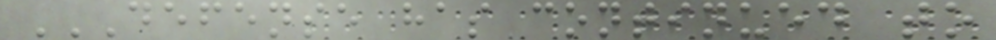DEFENSE HAS CONTINUED TO
